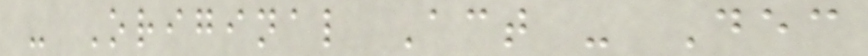- Original Act - Dec
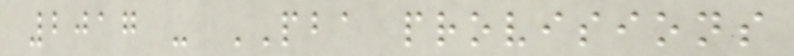2017 - PBA provisions
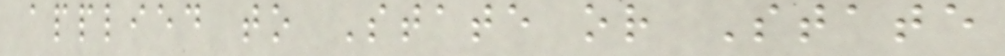applied to State or State
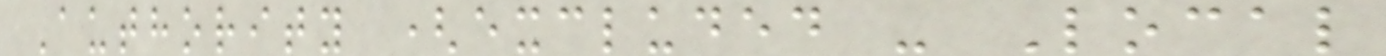Authority (excluded - Local
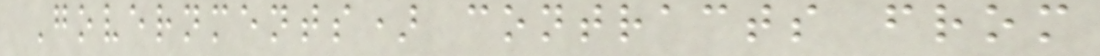Governments) contracts from
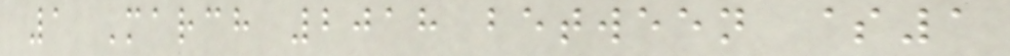1 March 2018 between $1
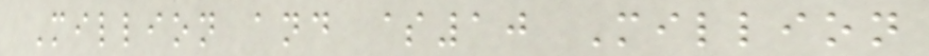Million and $10 Million
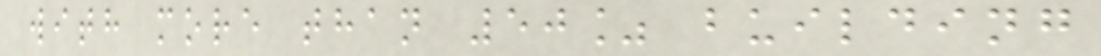with more than 50% building
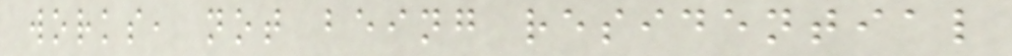works, not being residential
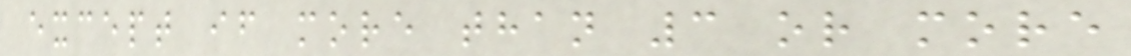except if more than 3 or more
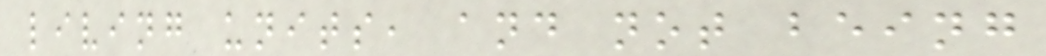living units, and not being
